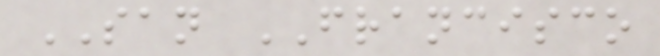SAN FRANCISCO
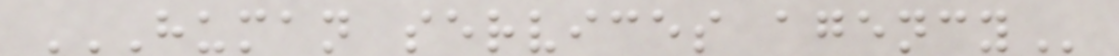HUMAN SERVICES AGENCY
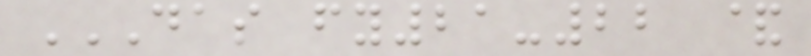DAS FY21-22 &
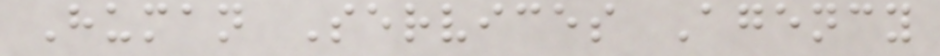Human Services Agency
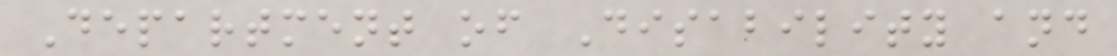Department of Disability and
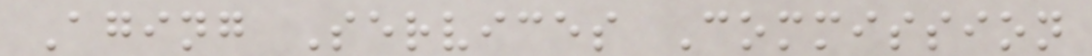Aging Services Commission
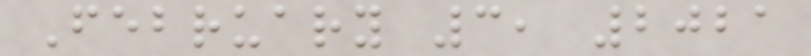February 3, 2021
